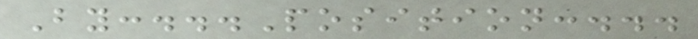By:...Position:...
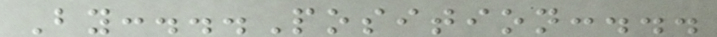By:...Position:...
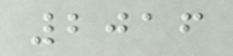2016
